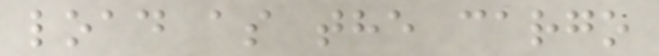load as the cargo
